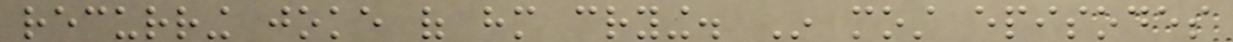recurring joke of him crying. In most episodes
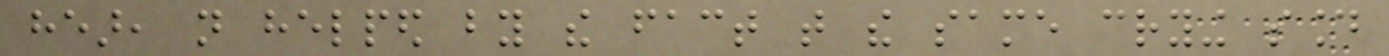hear, not helped by the fact that the same crying sound
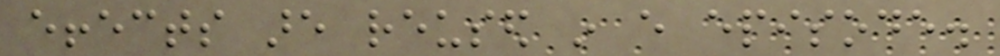effects are reused in every episode.
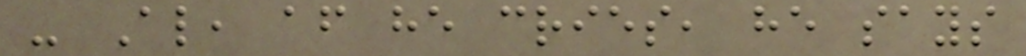- Also, after he cries, he says
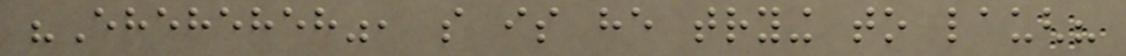"Eheheheh", so is he trying to laugh?
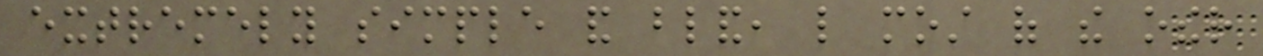extremely simple and bland, like most of the other
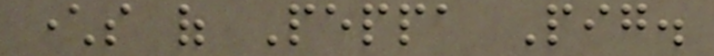characters of Peppa Pig.
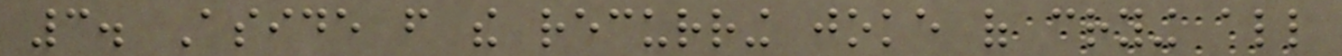3. Aside from the recurring joke of crying all
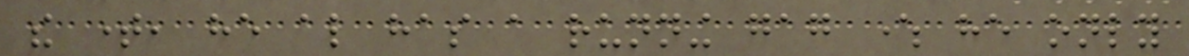the time, he also has a running gag where he only
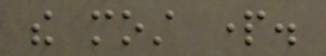the most part.
